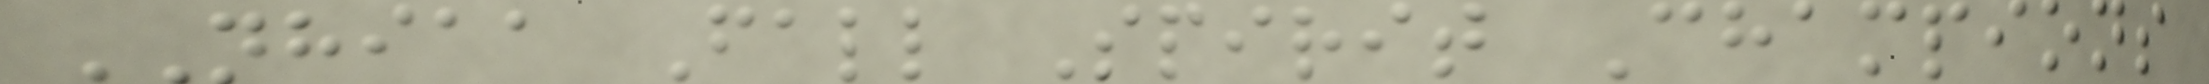NHIAA Fall Spirit Champions
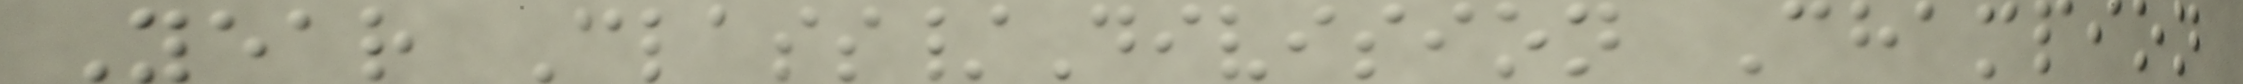Year Class/Division Champion
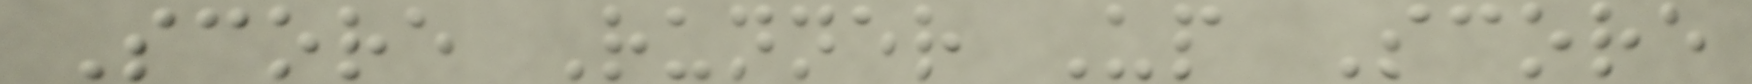Score Runner Up Score
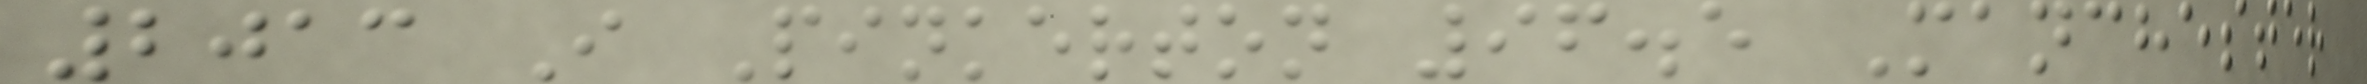2013 I Pinkerton 96.5 Manchester
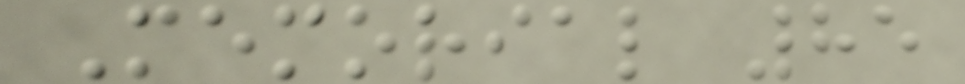Memorial 85
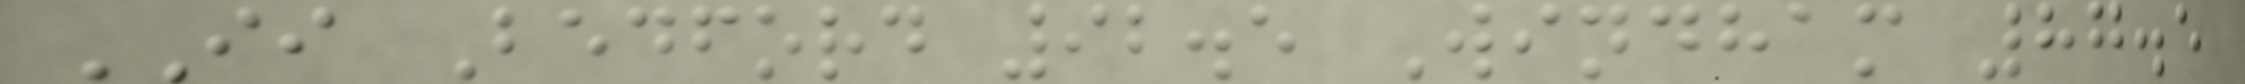II Bedford 92.5 Windham 87.5
